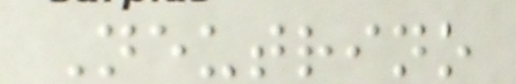Neutrino
